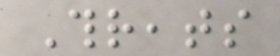Threats
